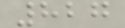827
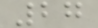27
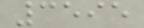3595
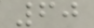60
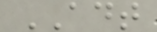ADT
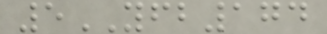5YFB174
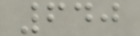640
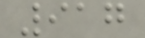917
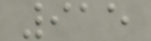915
